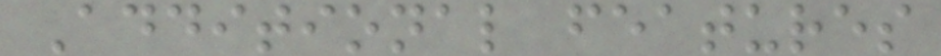Additional features
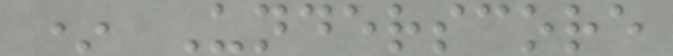* Underscore
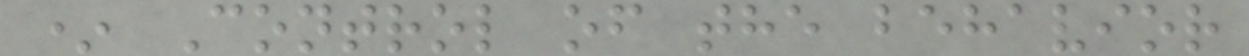* Control of the behavior
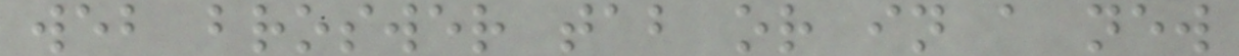web broswer tab or in a new
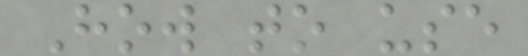How to use
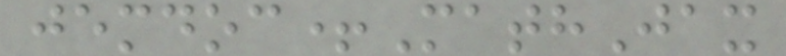jemdoc+MathJax
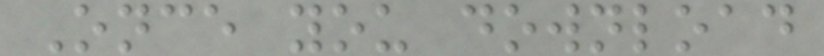Once you download
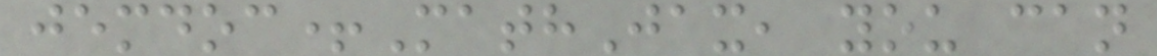jemdoc+MathJax, you can
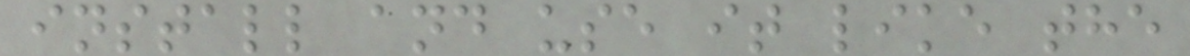install and use it like the
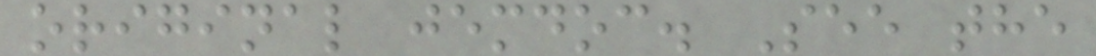original jemdoc. See the
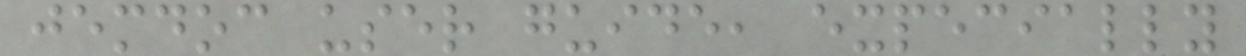jemdoc user guide, expecially
